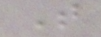T
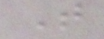T
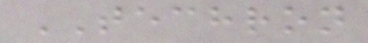TECHRON
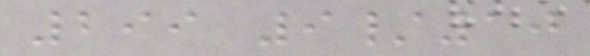299 9/10
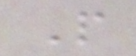P
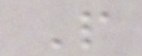P
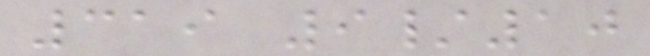319 9/10
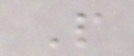P
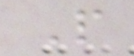P
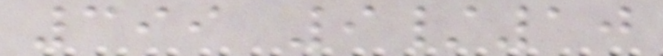399 9/10
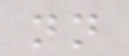nn
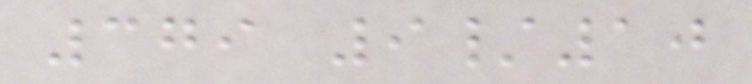379 9/10
